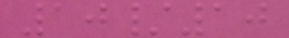10/10
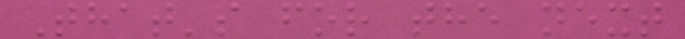That's for the next
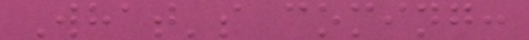What's coming:
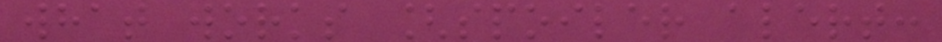what works [spoiler alert:
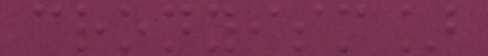cronyism]
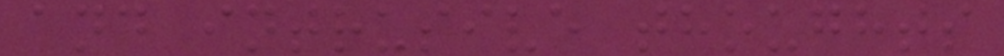and intrusive thoughts
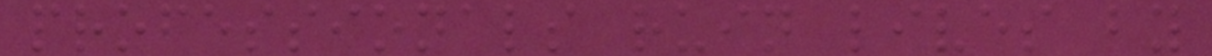professionals ruin lives by
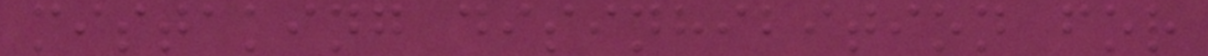mistaking disinhibition for
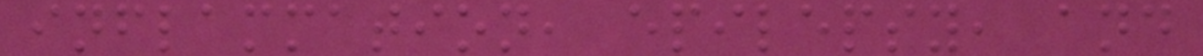inflammation, epilepsy, and
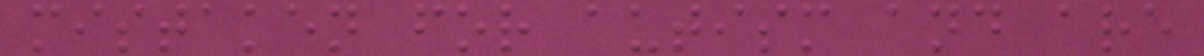mistaken for autism and are
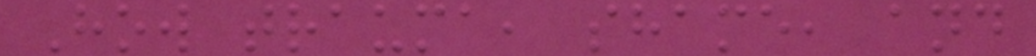How trauma, shame, and
